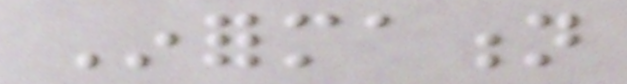Information
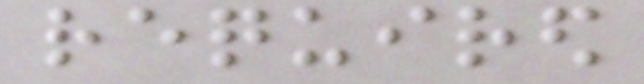required
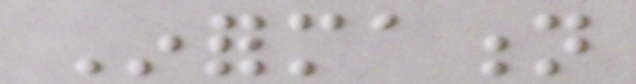Information
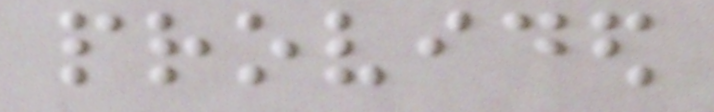provided
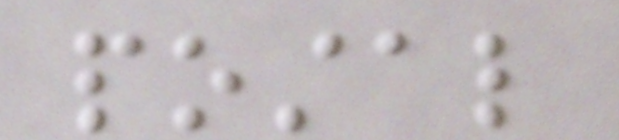postal
